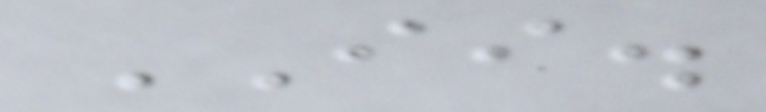II.
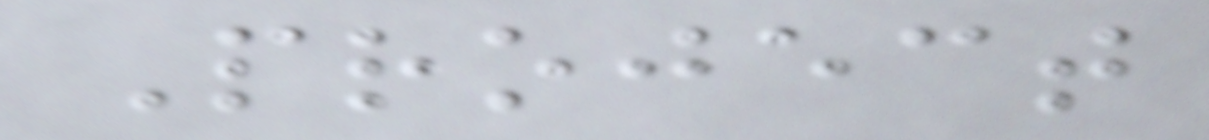Project
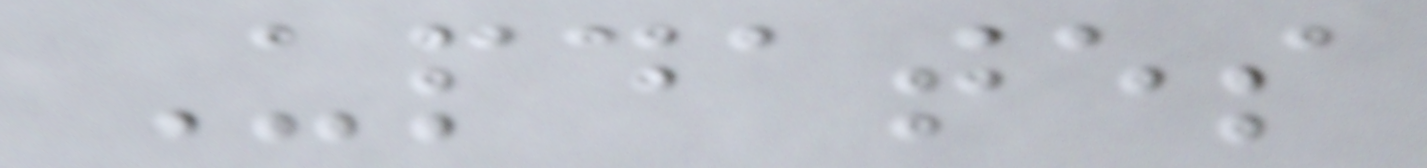Updates
